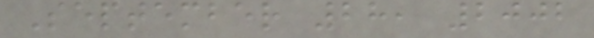September 28, 2002
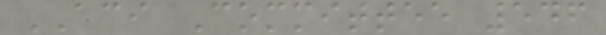ACI Committee 546
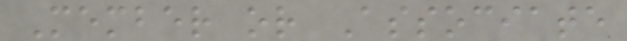Member or Associate
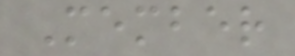Member
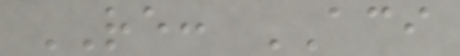RE: ACI
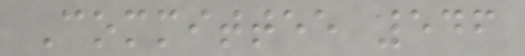Committee 546
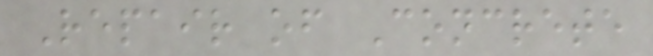Repair of Concrete
